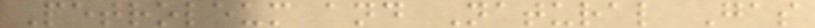Petroleum and Natural Gas
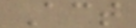Act
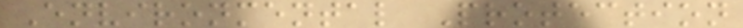Environmental Protection
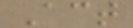Act
